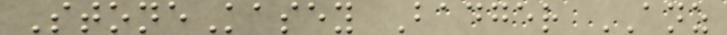StoneKasey Badger ANZ
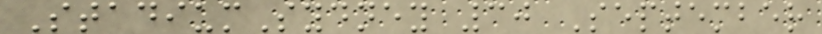StadiumSydney 30 September
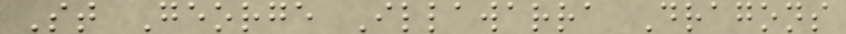St George Illawarra Dragons
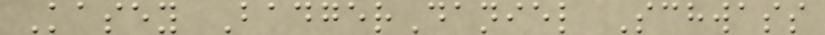Kasey BadgerDaniel Schwass
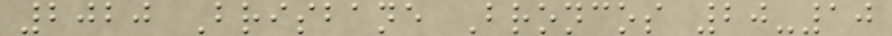2020 Brisbane Broncos 20-10
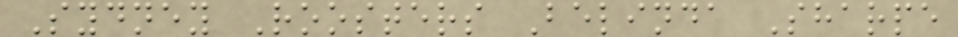Sydney Roosters Belinda Sharpe
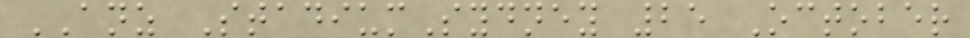ANZ StadiumSydney 25 October
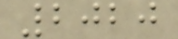2020
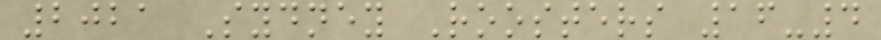2021 Sydney Roosters 16-4
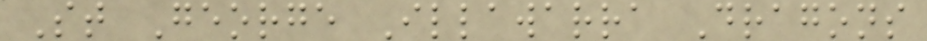St George Illawarra Dragons
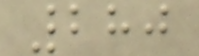280
